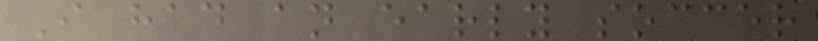I had an early soccer
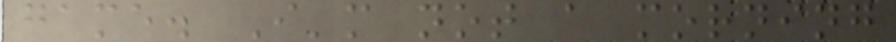game. I'm not a morning
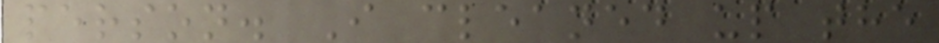person. I cleaned up the
